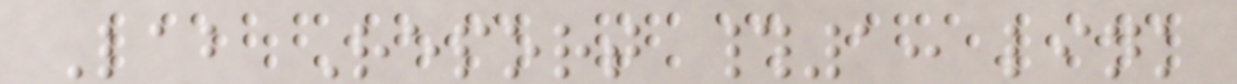Lab Report #1: link
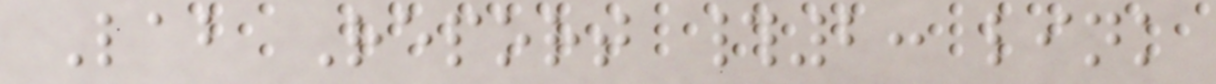Lab Report #2: link
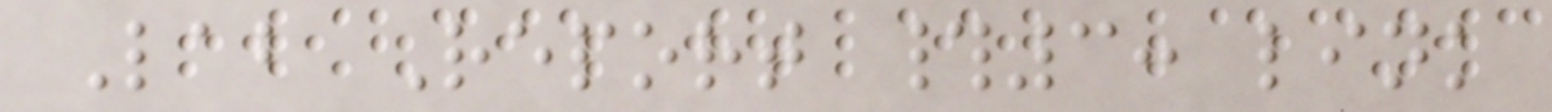Lab Report #3: link
